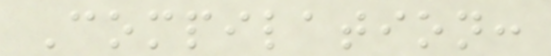Compilation:
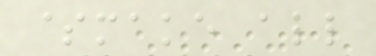$make all
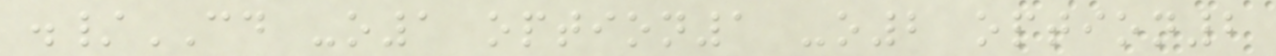./CD -o1 option1 -o2 option2
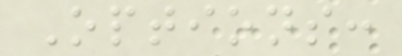Options:
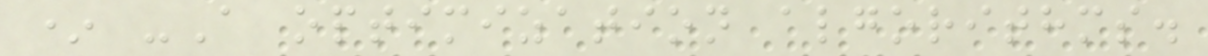* -A optimization algorithms.
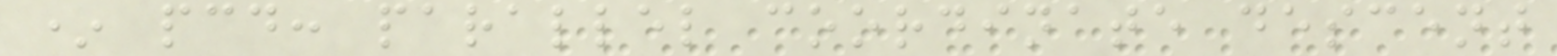* pcd: parallel coordinate descent
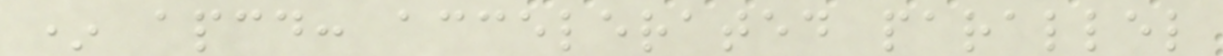* apcd: accelerated parallel
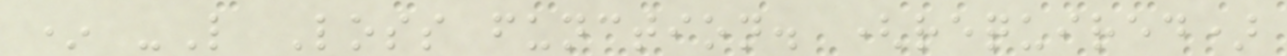* -L Loss function. (required)
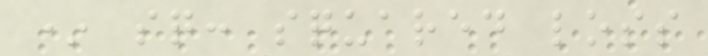* sq: squared loss
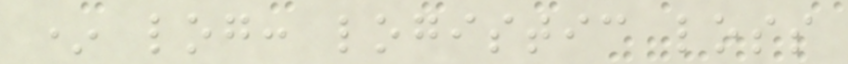* log: logistic loss
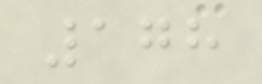178
